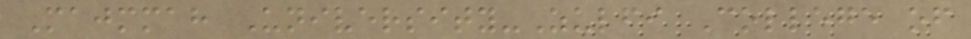Majmmah University-Zulfi College of
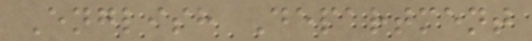English Department
